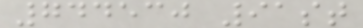744530 91st
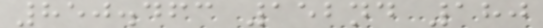850.463 152nd 180
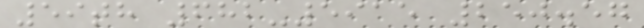59th 682-5915 250.57
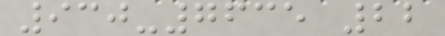930-7635 22
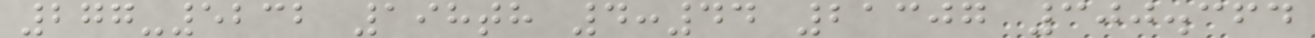277-5232 198th 4:44 21307 300.364
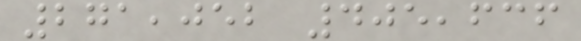271,052 405,636
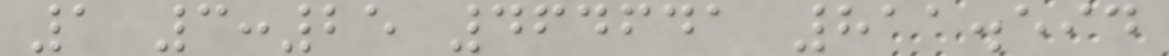1 3:25 464641 811.594
